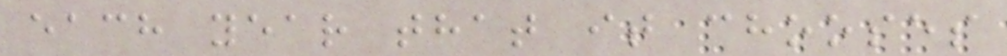each year that it chooses
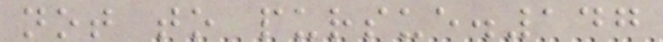not to pursue.147
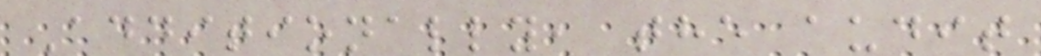Additionally, the audit
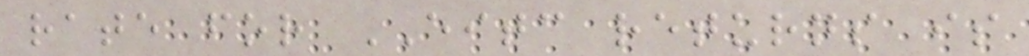rate for EITC returns is
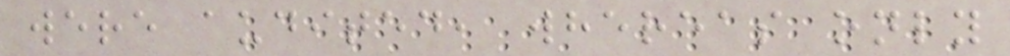were audited, whereas only
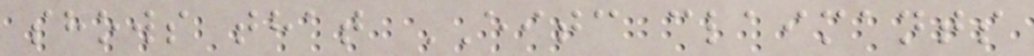shows that EITC claimants
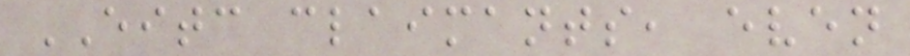EITC claimants, even
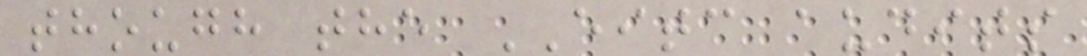though the EITC audits
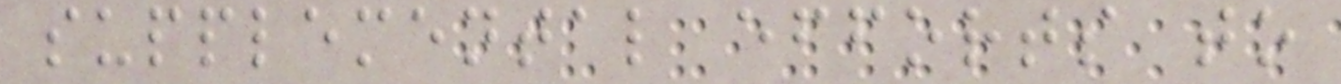supplemental efforts to
